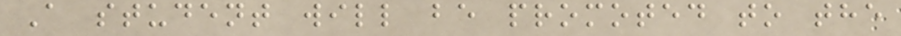A student will be promoted to the
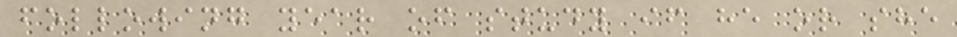following year of study if he or she
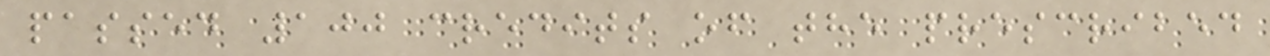passed 100 credits of the prescribed
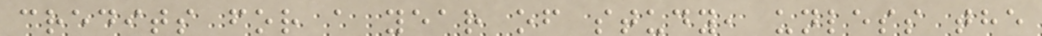credits for a year of study, unless the
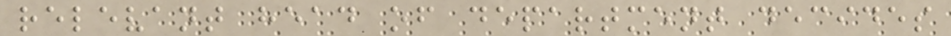relevant head of department decides
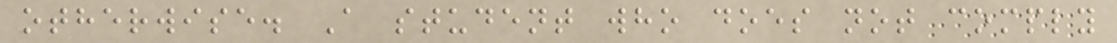otherwise. A student who does not comply
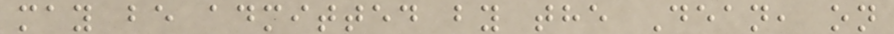may be admitted by the Dean, on
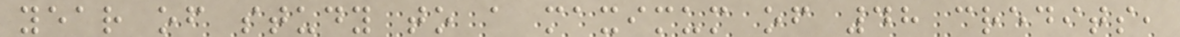year of study to a maximum of 48 credits,
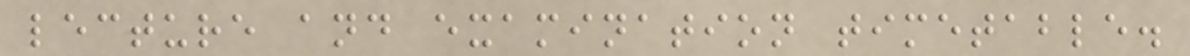lecture and examination timetable.
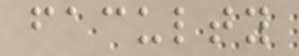faculty
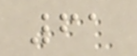61
